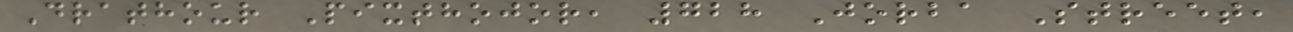Drathour Pixthojor, 728 Jorba Street,
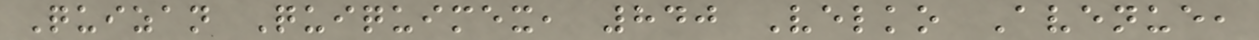Quizan Quiquimex, 840 Velko Avenue,
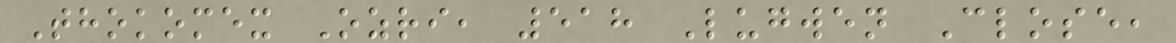Thokomex Ozri, 518 Lugwen Close,
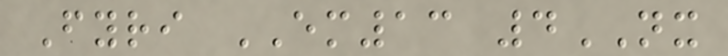Fyri EM13 4NX
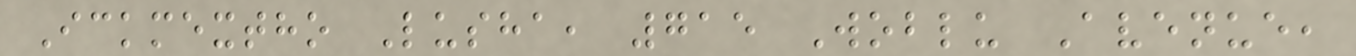Ickmextho Lusha, 715 Woblu Avenue,
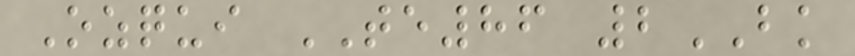Ozqui TE86 2BK
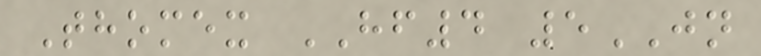Thomex HF4 5JN
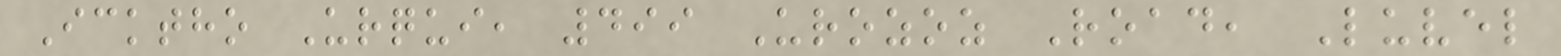Icktho Urqui, 499 Urozoz Road, Luvel
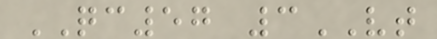QC57 3VT
